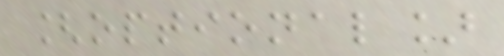[optional]
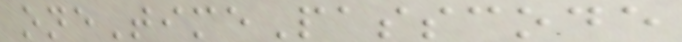oneTimePasscode
